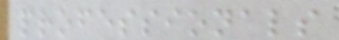professionals
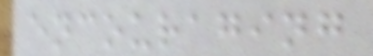encouraging
